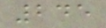245
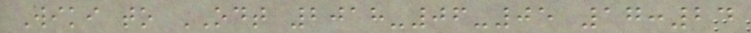Wiki to ODT 2018-06-05 17:24
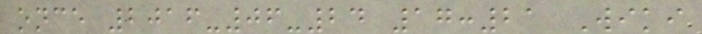once 2016-06-24 17:21 Wiki
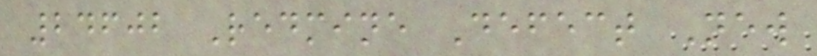24602 Redmine Defect New
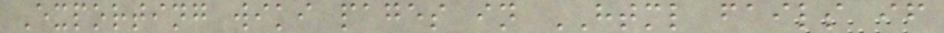Exporting wiki pages in HTML fails if
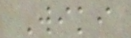Wiki
